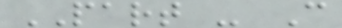PART - C
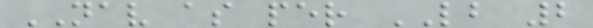NAV as per LB 2
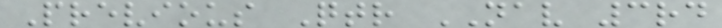Previous Qtr NAV 3rd
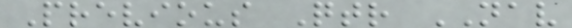Previous Qtr NAV
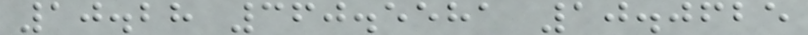10.28 360.5581 10.0625
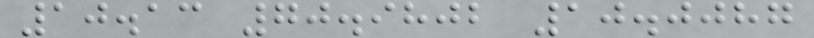10.13 70.9802 10.0087
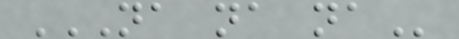NA NA NA
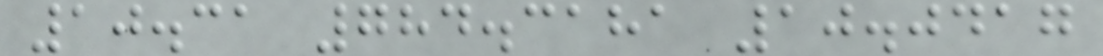10.31 784.3181 10.0417
